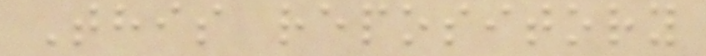This repository
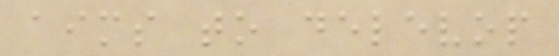aims to delevop
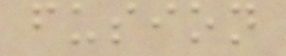fusion
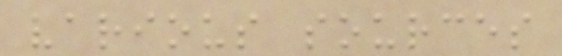various sources
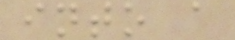into a
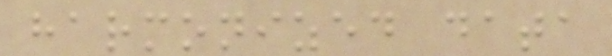harmonized data
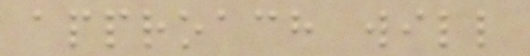approach will
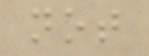not
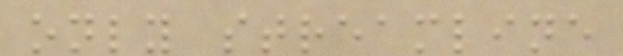only streamline
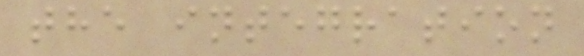the integration
